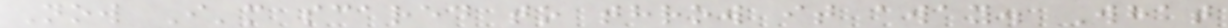Now I'm scared to throw it away. What
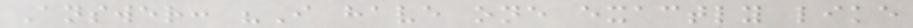Answer: "I have one exactly like
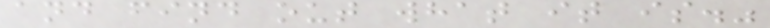and find out what it is."
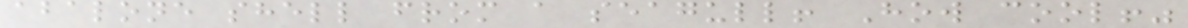abalone shell from a seagull! How cool!"
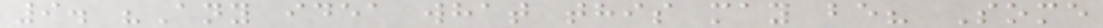9. "Any idea what this may be? Some
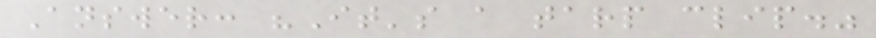Answer: "It's a tarp clip."
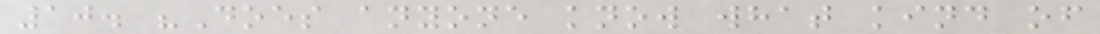10. "Does anyone know what kind of
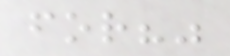for?"
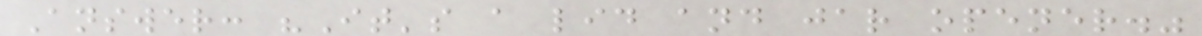Answer: "It's a lid and jar opener."
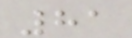81
